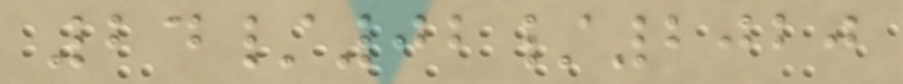24/02/2020
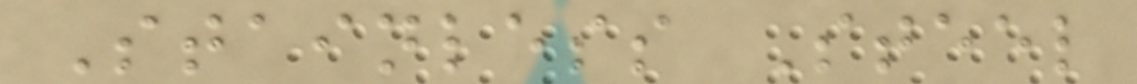Stainless Steel
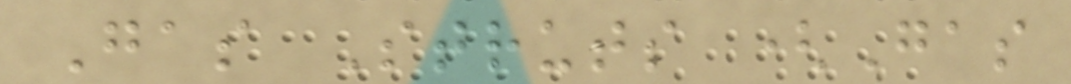Gas Struts (Gas
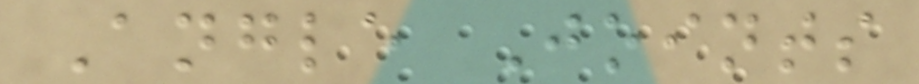Angle Joints
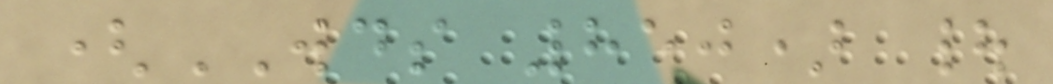(WDS 850) |
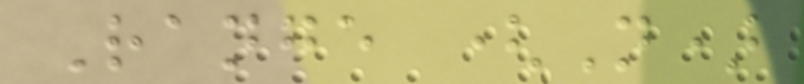Range (N)
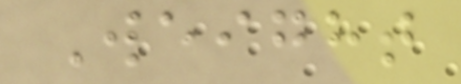Weight
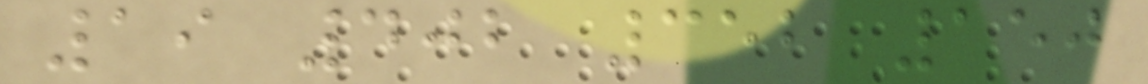19 402 352 150
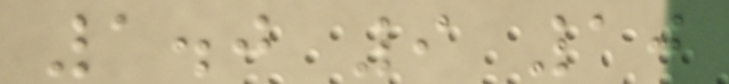1.0 9 10
